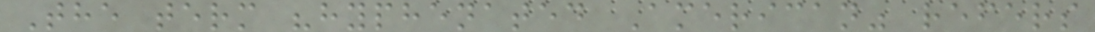The term "hyphenated American" refers
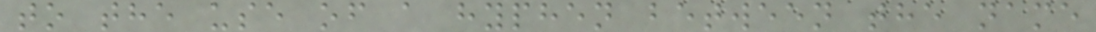to the use of a hyphen between the name
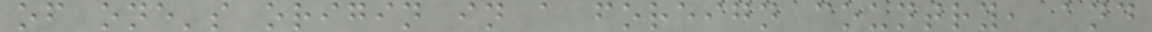of one's origin in a foreign country, and
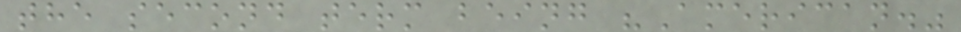the second term being "American."
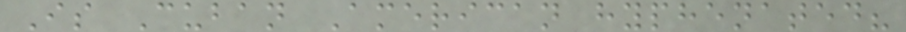Is Cuban American hyphenated?
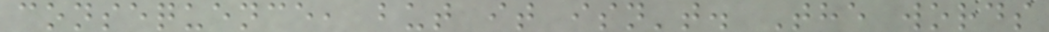consequence, but it isn't. The words
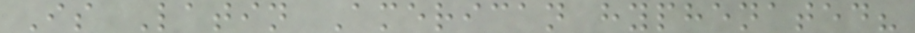Is Latin American hyphenated?
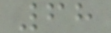68
